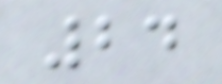24
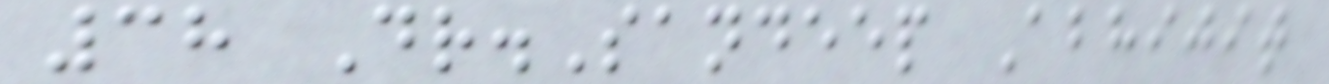38 Dr.Sandeep Abhijit
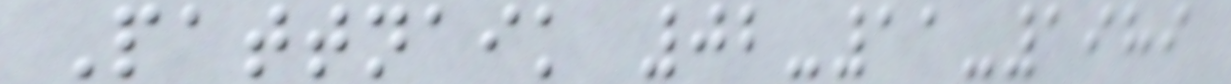Pattnaik 02-11-1989
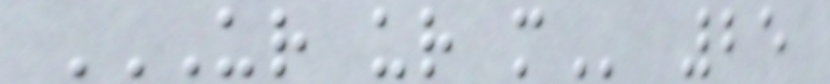UR UR M 25
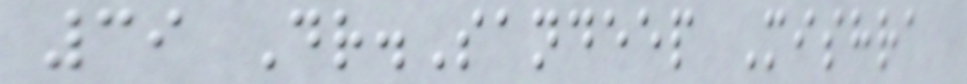39 Dr.Sandeep Mishra
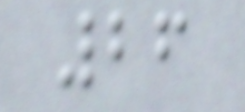26
